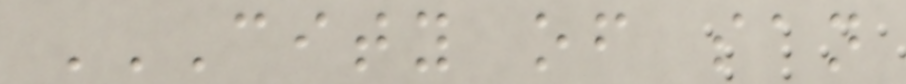CITY OF SAN
